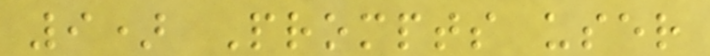9) Prompts user
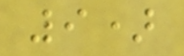9)
